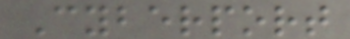Cyberport
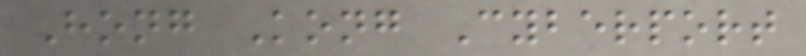Hong Kong Cyberport
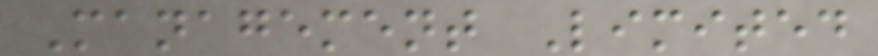Management Limited
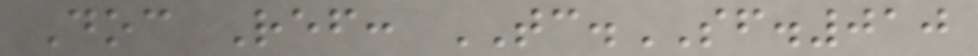Doc Ref: TC.SF.010
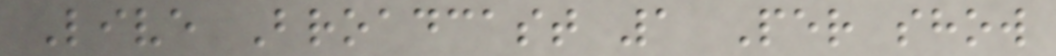Live Broadcast 1 Per show
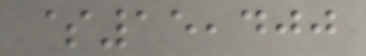$15,400
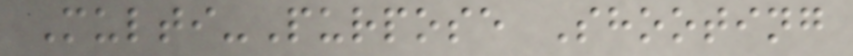Multi-Purpose Shooting
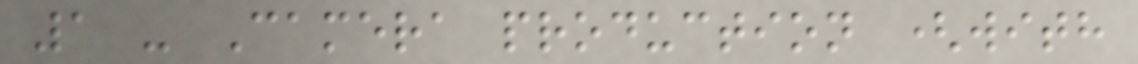1 - Camera production (with
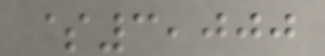$3,000
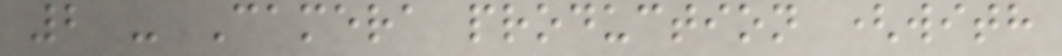2 - Camera production (with
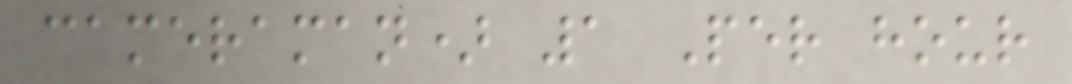cameraman) 1 Per hour
